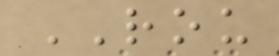ROU
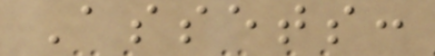Assets:
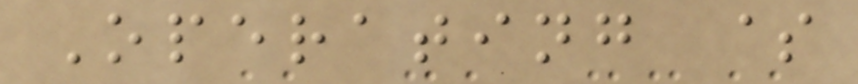Operating $
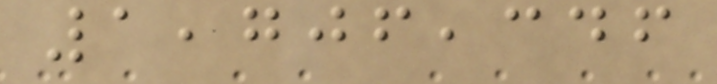1,706,346
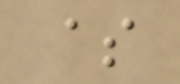$
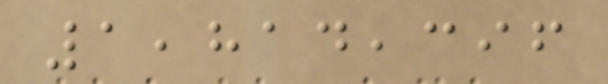1,814,396
